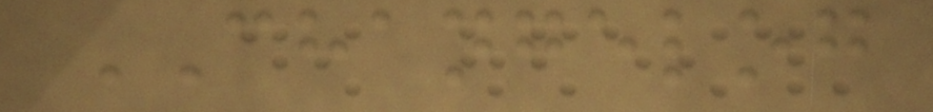CHANGELOG
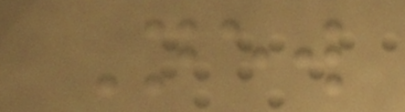New
